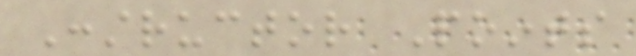Constructor Points
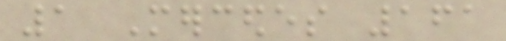1 Mercedes 161
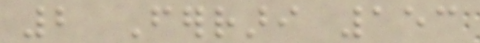2 Ferrari 153
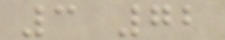3 72
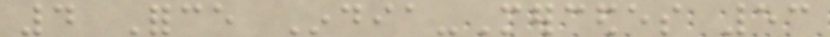4 Force India-Mercedes 53
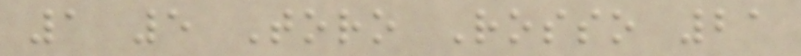1 5 Toro Rosso 21
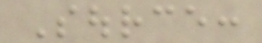Source:
